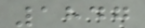1847
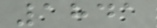1841
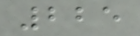225
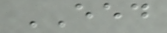EED
